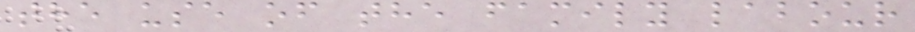the use of the family labour
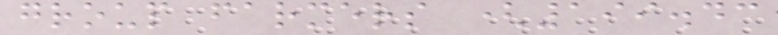group farmers (199.43
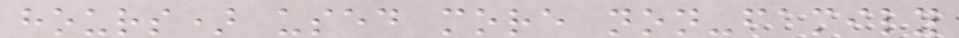hours) used more non-family
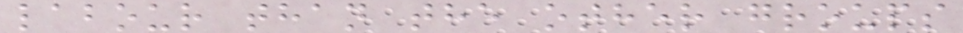labour than the other groups
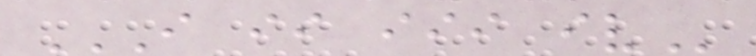I II III IV
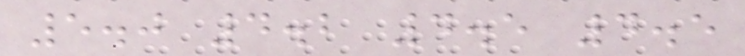5.0 4.2 4.5 4.5
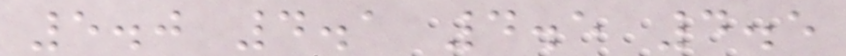5.0 4.1 4.5 4.5
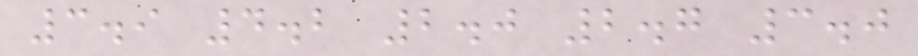3.9 4.2 2.0 2.7 3.0
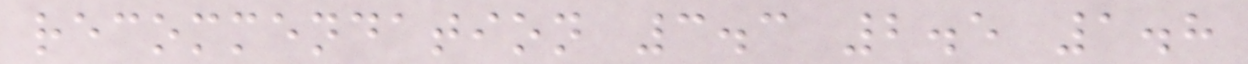recommendation 3.3 2.5 1.8
